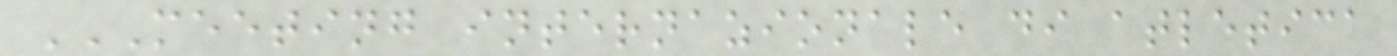MEETING INTERNAZIONALE DI ATLETICA
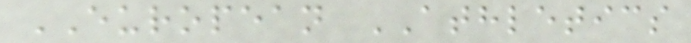EUROPEAN ATHLETICS
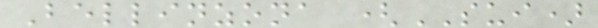Bellinzona (SUI)
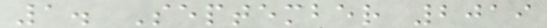1. September 2019
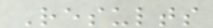Results
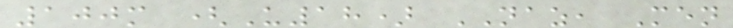100m (U18) NAZ, Men
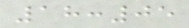18:05
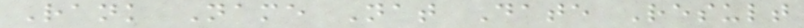Rank Name Nat Date Result
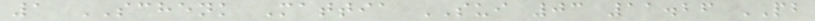1 SCHENK Mattia SUI 03 11.26 PB
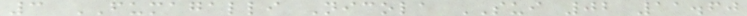3 FUMAGALLI Nicola SUI 02 11.60
